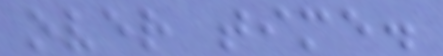over time.
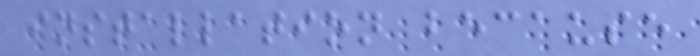installation because
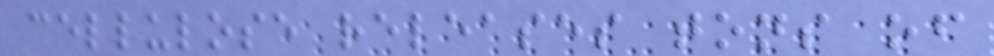cellulose releases tons of
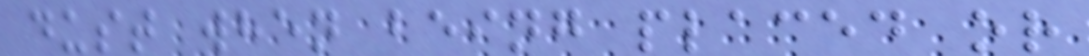dust when being placed or
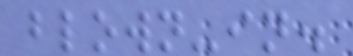blown-in.
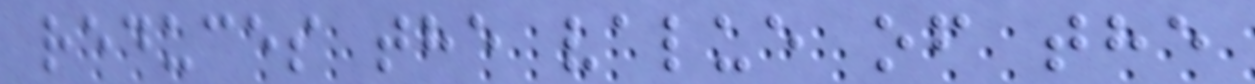reduces the value of the
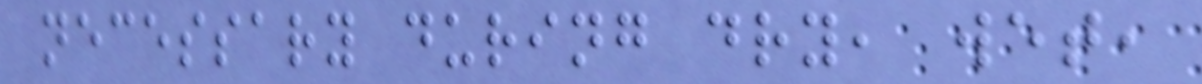necessary during dry, wet,
